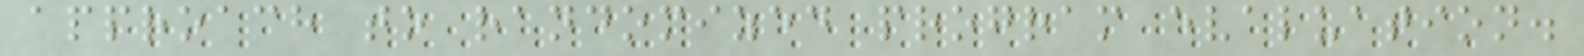approach to randomized program evaluation.
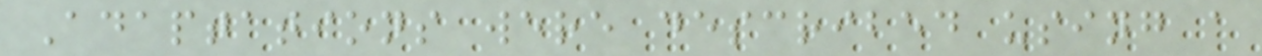Adaptations were described using a
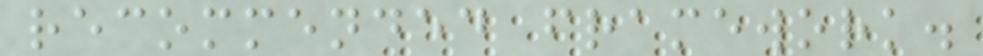recommended framework.
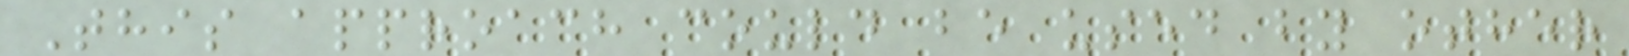This approach could be used by other
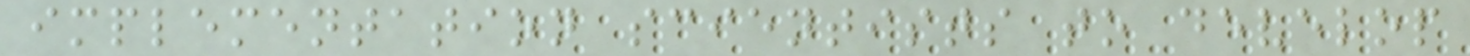implementation scientists to develop
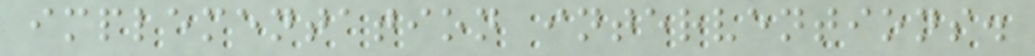implementation interventions.
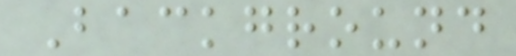Background
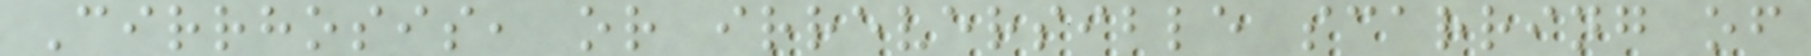Cirrhosis, or irreversible scarring of
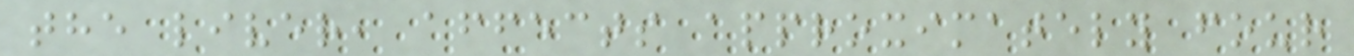the liver, affects approximately four
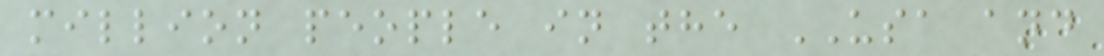million people in the USA and
